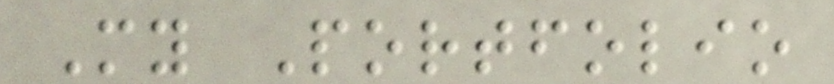My Portfolio
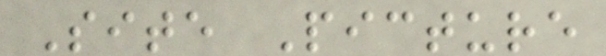Site Picture
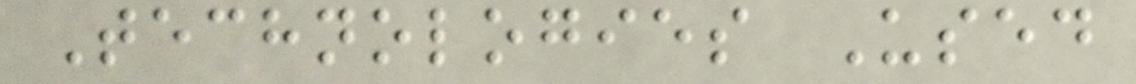Technologies Used
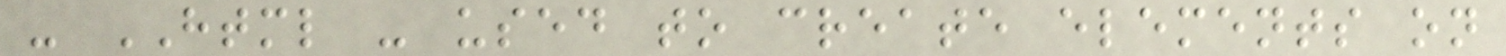- HTML - used to create elements on
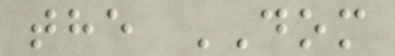the DOM
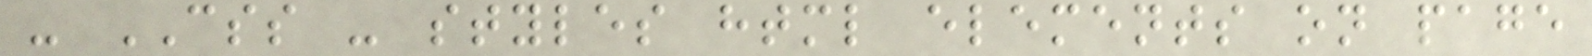- CSS - styles html elements on page
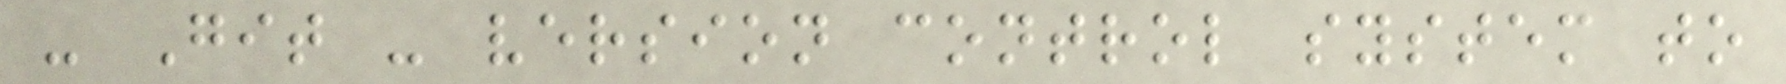- Git - version control system to
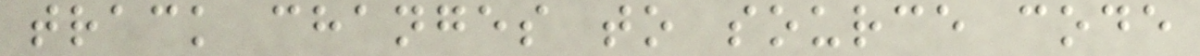track changes to source code
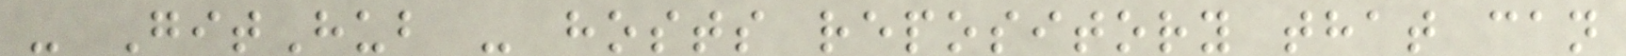- GitHub - hosts repository that can
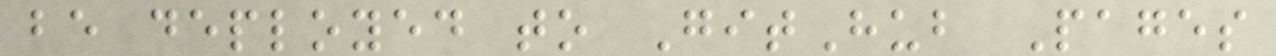be deployed to GitHub Pages
